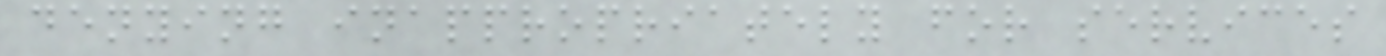denying inappropriately for services
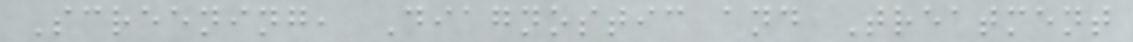Screening, Diagnostic and Treatment
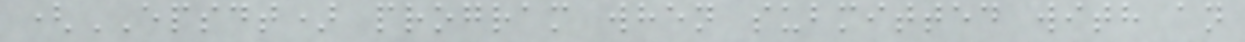(EPSDT) program when submitted with an
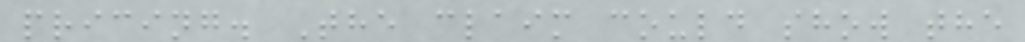pricing. The claim could show the
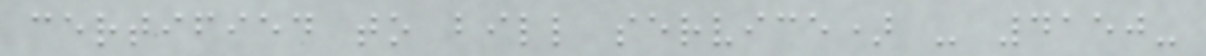certified to bill service) - 4150-
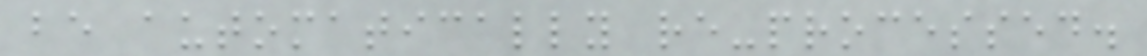be automatically re-processed.
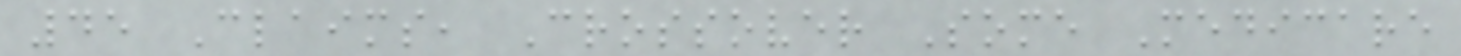45 Claims, Crossover Some Medicare
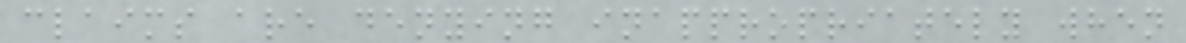claims are denying inappropriately when
